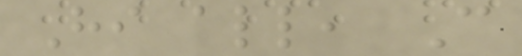Hi all, Can
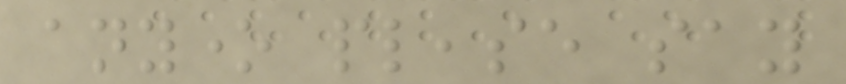anyone please say
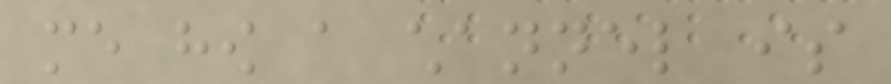me how a channel is
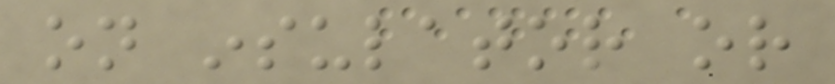on insulator or
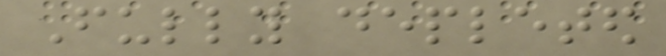Fully depleted
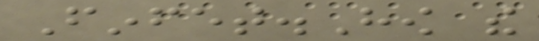Finfet.How the
